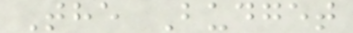The Budget
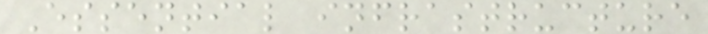Essential infrastructure
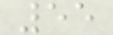55
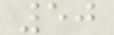50
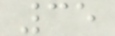35
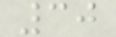30
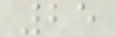25
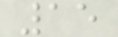15
